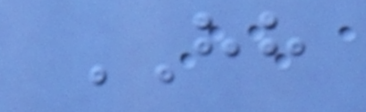HH
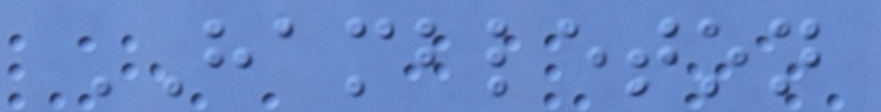HAMBLETON
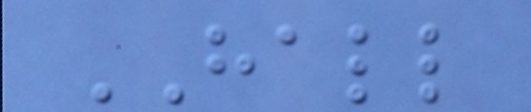HALL
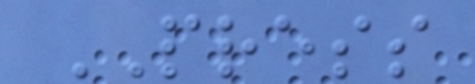PRESS
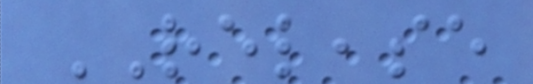RELEASE
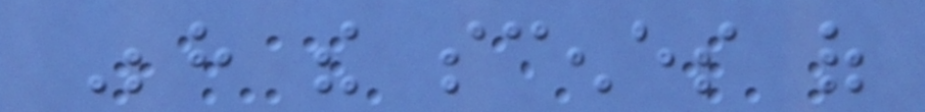Behind the scenes of
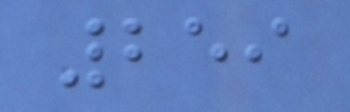259
